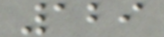129
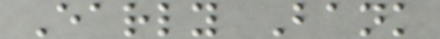Early Bank
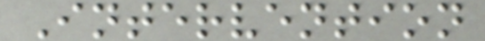Intervention
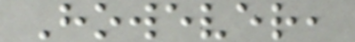However,
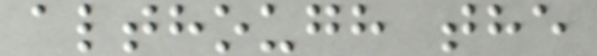although the
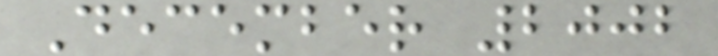December 2002
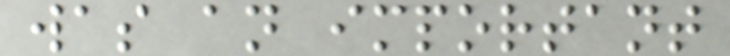was an important
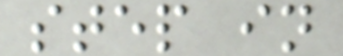step in
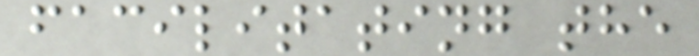facilitating the
